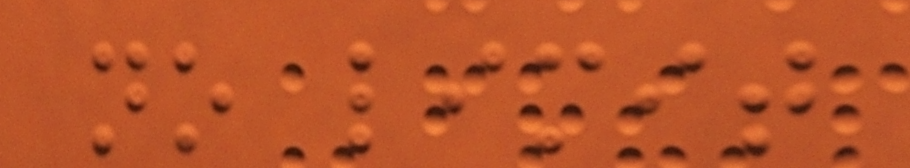no limit
